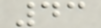43
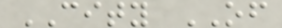CITY OF
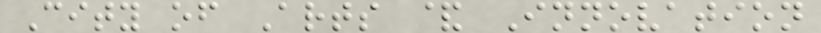City of Arts & Innovation
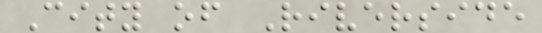City of Riverside
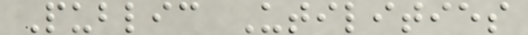Public Utilities
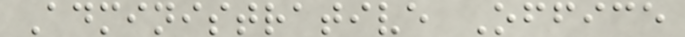Administrative Office
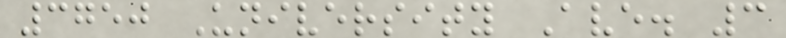3750 University Ave. 3
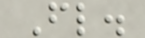Fl.
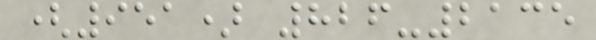(951) 826-2135
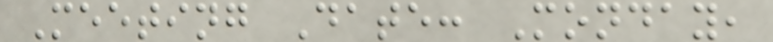Meeting Date: Monday,
